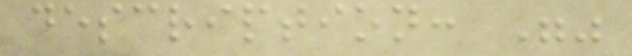description: ""
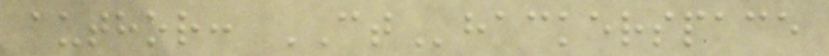author: CThackerspace
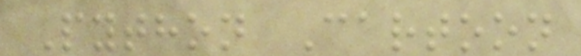Python Cartoon
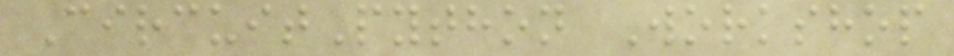CircuitPython Workshop
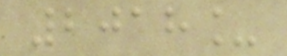2018_
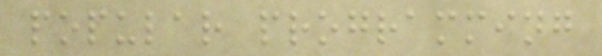popular programming
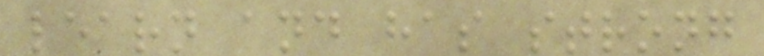learn and has strong
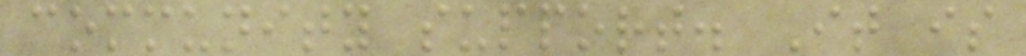community support. It is
